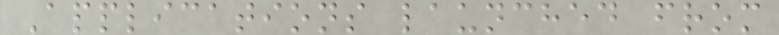Applications launched from
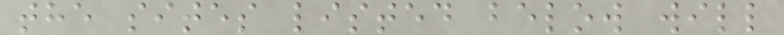the sites listed below will
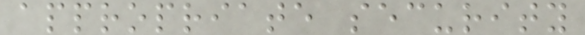appropriate security
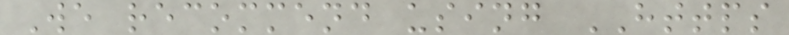We recommend using HTTPS
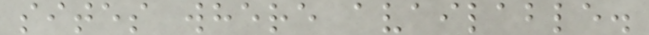sites where available.
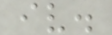iv.
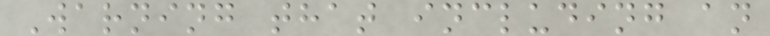Warning that including an
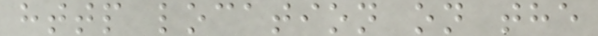http location on the
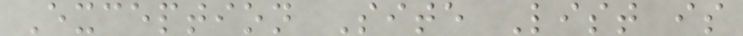Exception Site List is
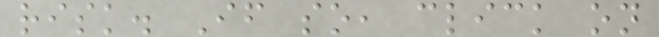risk. If so, click on
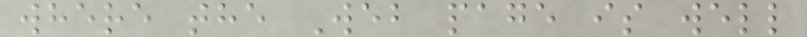where the Web page is well
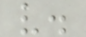v.
